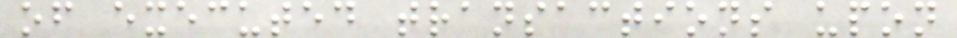of executed transactions upon
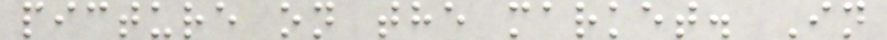picture on the market. In
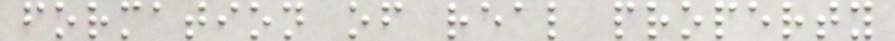formation of real property
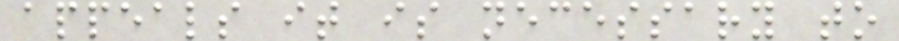appeals it is necessary to
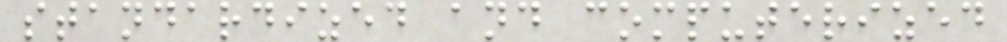standardized and computerized
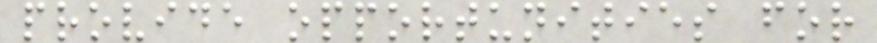provide opportunities for
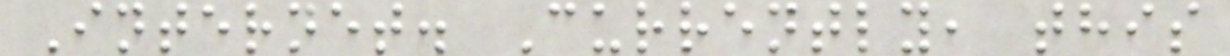Internet. Currently, this
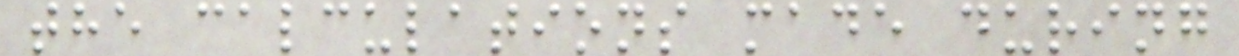the calculations made during
